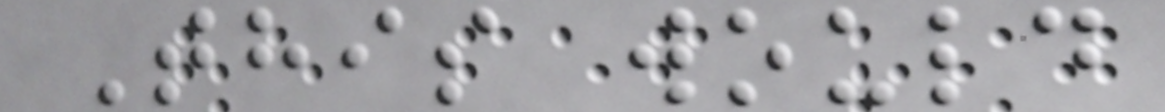This would
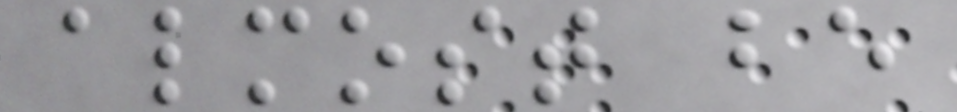almost be
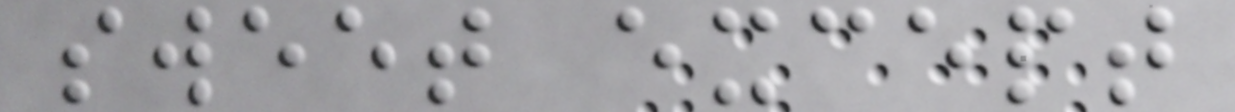sweet except
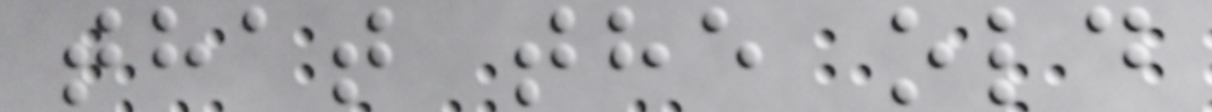that the old
